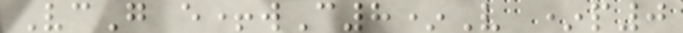VcG e+wC8*V *p0
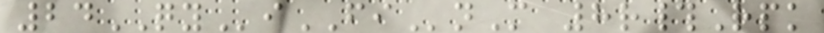24QYiFInM 8r#Rpk
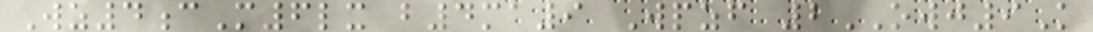Wz4cM6lx b4ma9 Wpzf 2OWJ9K
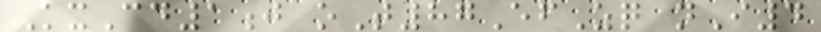KxCd1j oT87EfZq nI4
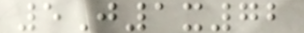5J1x72
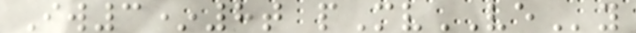Iw3*8t pMvVEy
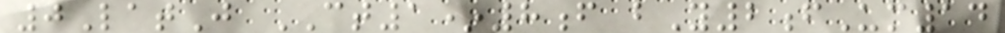0LatJ CT1*8f bY2fUm14
